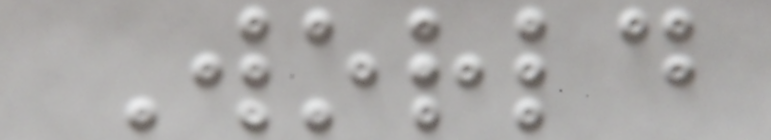World
